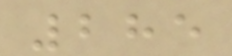285
